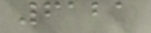6121
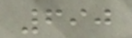690
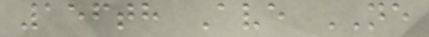156th Ave NE
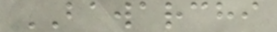BAWARCHI
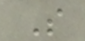S
